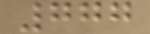777
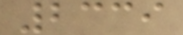2339
